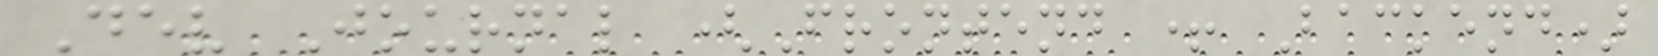Dev Journal (Frontend + Backend)
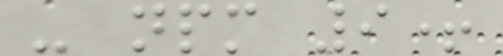- npm 9+
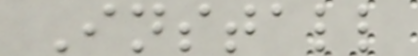Install
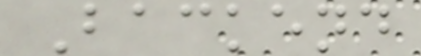Backend
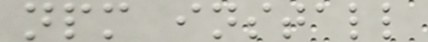npm install
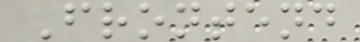Frontend
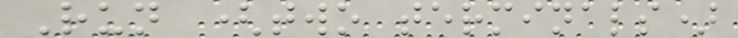Run (two terminals)
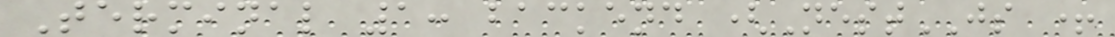Terminal 1: backend (NestJS +
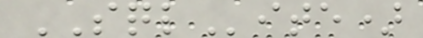SQLite)
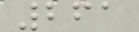261
